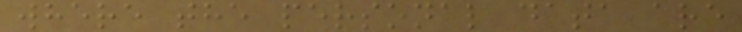where the personal data are
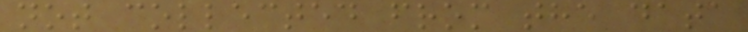not collected from the data
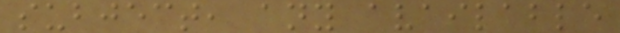subject, any available
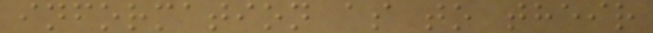information as to their
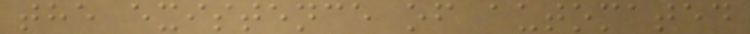the existence of automated
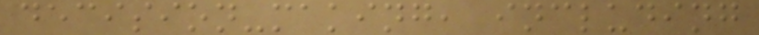decision-making, including
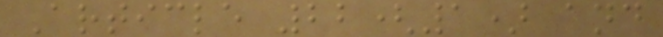Article 22(1) and
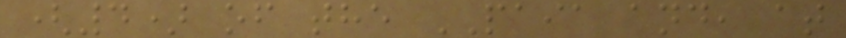(4) of the PAIA and, at
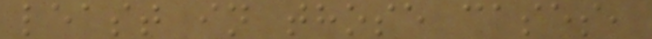least in those cases,
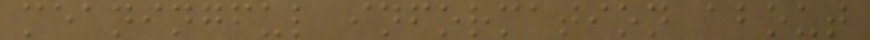meaningful information about
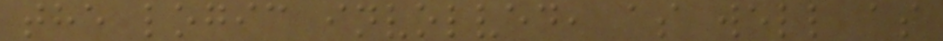the logic involved, as well as
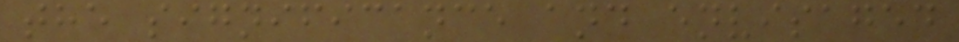the significance and envisaged
